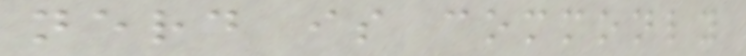nerd is commonly
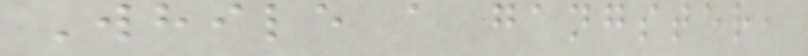While a gangster,
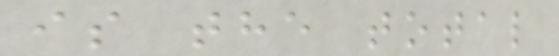is the total
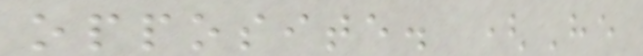opposite. (He
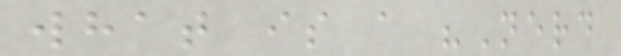what is a "Nerd
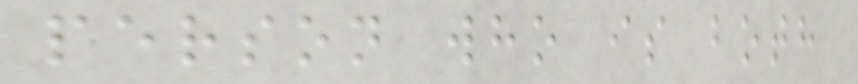person who is both
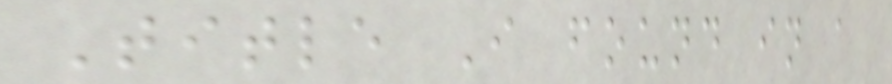Title I found in a
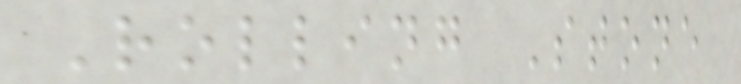Rolling Stone
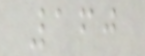160
